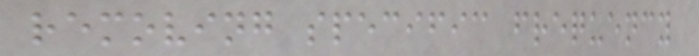removing specific frequency
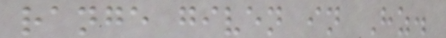range given in Hz.
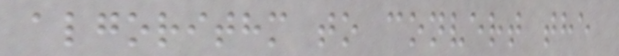algorithm to convert the
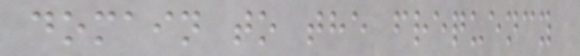domain to the frequency
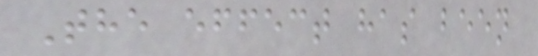The effect has been
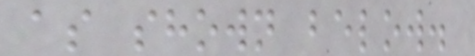as shown below.
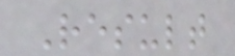Result
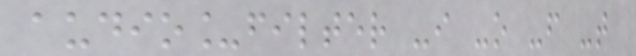audio_filter -i -o -f -t
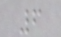6
